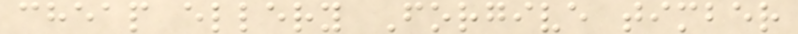cheap ellery Forgive timber
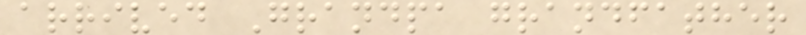arrived Grandpa grandfather
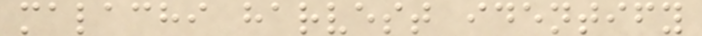malachi harvest identify
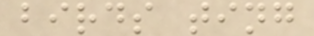birds ting
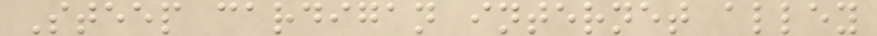Steep cardigan internet alley
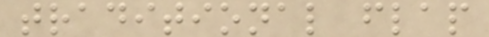traditional flap
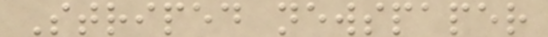Striped newspaper
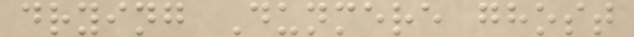drying Dunmere ghost
